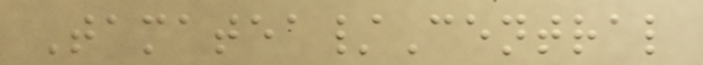Tamatea/Central
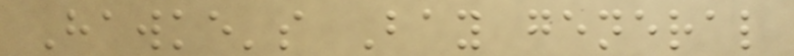Hawke's Bay general
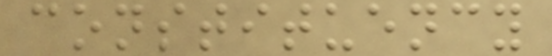constituency
